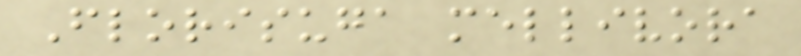Florisuga mellivora
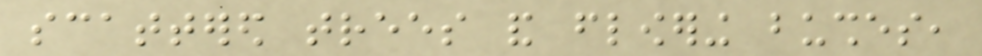scattered trees and flowering bushes,
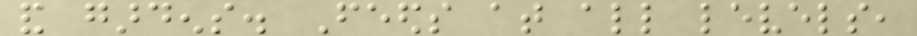and gardens. Feeds at all levels,
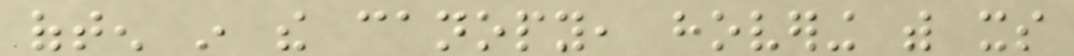often in the canopy, hovering with its
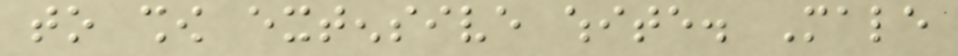to show extensive white. Male
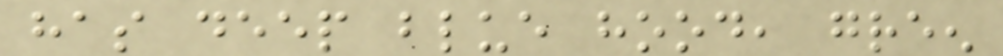has deep blue hood, green
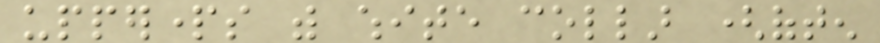upperparts with white collar (often
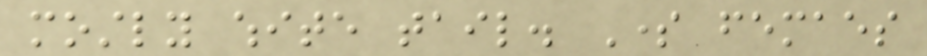mostly white tail. Some femaes
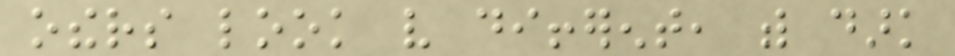others look very different, with dark
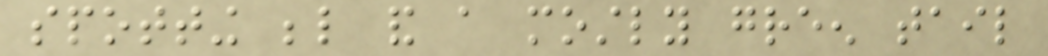spotting below and a mostly green tail
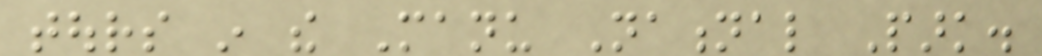tours in the Manu National Park.
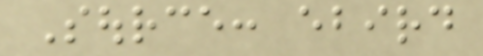Source: ebird
